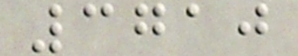3710
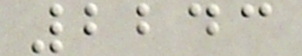2243
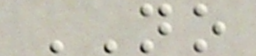NO
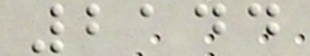2144
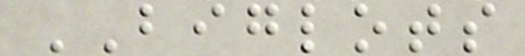BIGLOTS
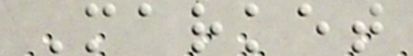Market
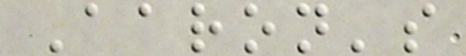Aaron's
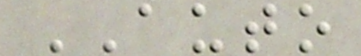AUTO
